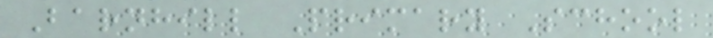Barnhill Primary School
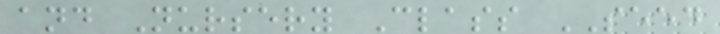and Nursery Class SEED
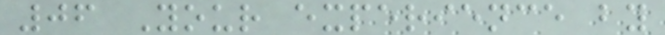06 Your experience by
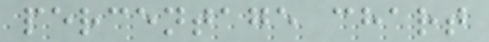percentage chart
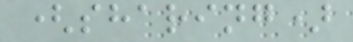(sharing)
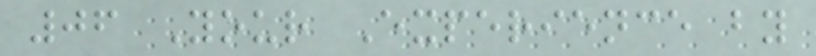06 Your Experience by
